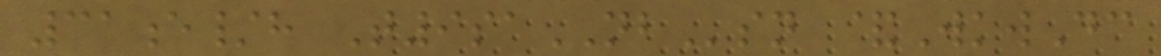31e/h T9saNBsn &WkwDc
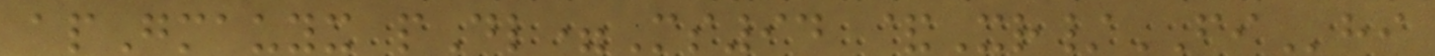apGmauyx pDl=Ms94 &Xr/FIhi
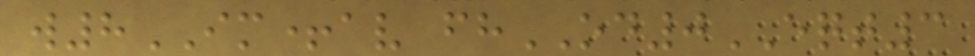w8IM+av fhOD0EQT3
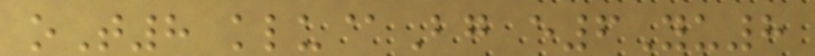oT8 klu@Bg e6Yu8
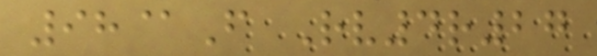98@F Rv4r27
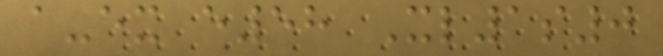a-ex e58 Xl1s0
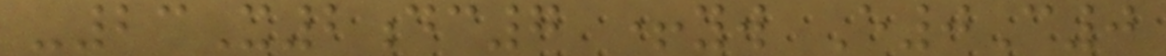-23X2dc7 +yw E0C0
